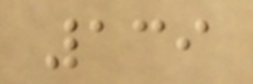139
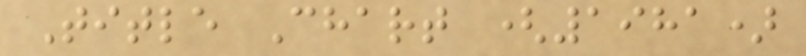Title Chart (1981)
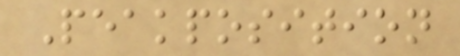Peakposition
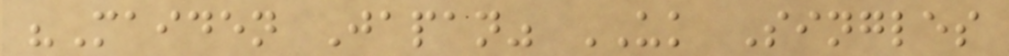"Maiden Japan" UK Singles
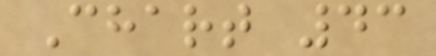Chart 43
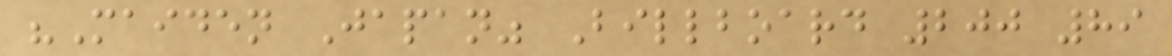"Maiden Japan" Billboard 200 89
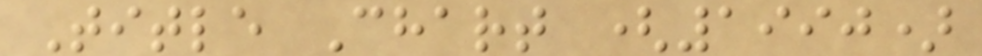Title Chart (1990)
